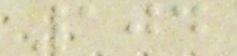104
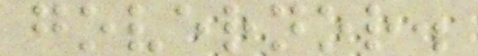governor.
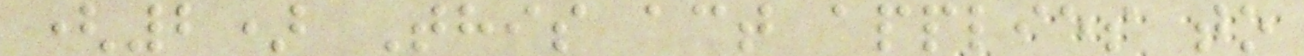(2) This act applies to
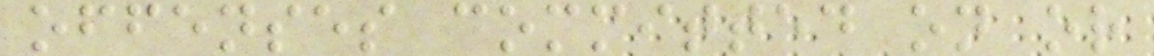offenses committed on or
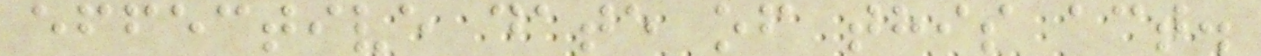effective date of this act.
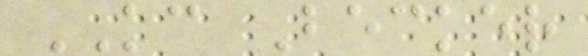KC Becker
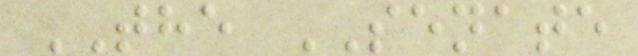THE SENATE
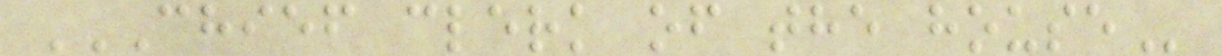CHIEF CLERK OF THE HOUSE
